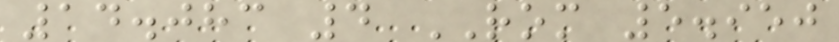14.083 4 ROM 5.950
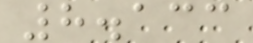8.133
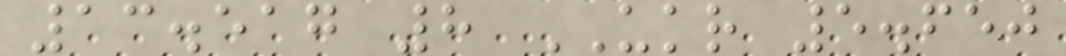13.517 8 UKR 5.650
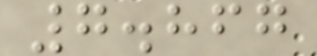7.867
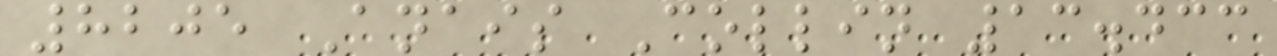8205 Anais Collin 13.433
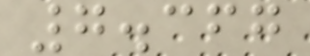7.367
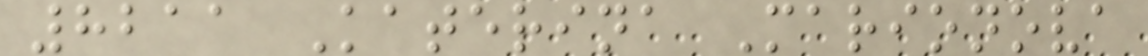8211 Katerina Marionova
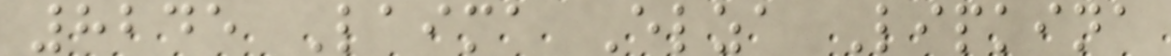8245 Laima Elza Lipkina
